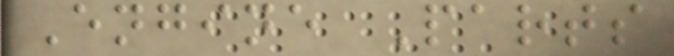Engine Parts
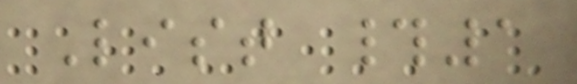List #1
